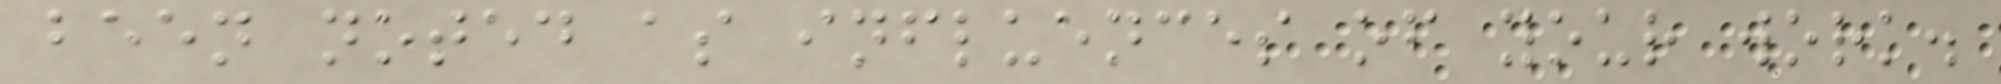been noted as influences of your work.
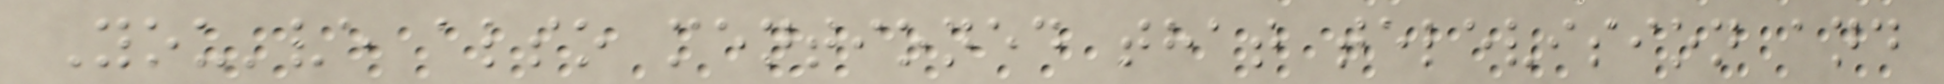You've also mentioned that television and
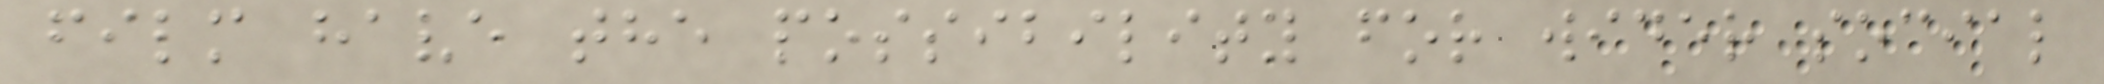film have the possibility for wider social
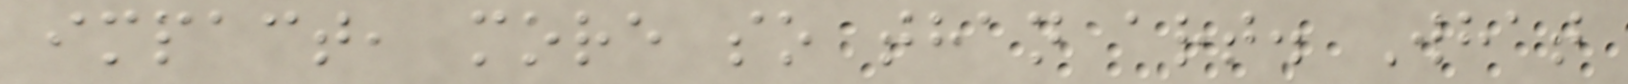impact, more so than art. What
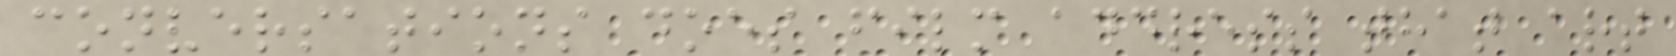conversations does film address that art
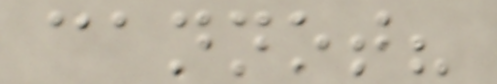cannot?
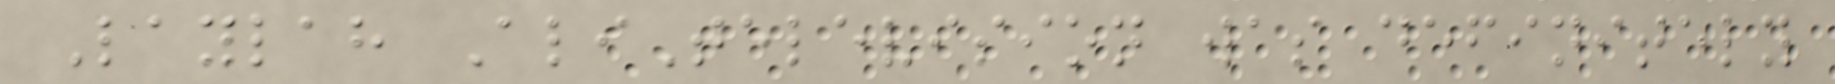Laylah AliTelevision was definitely
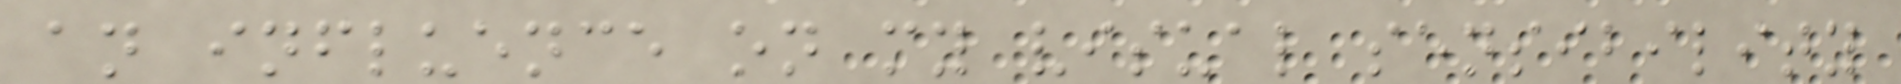an influence on my visual sensibility
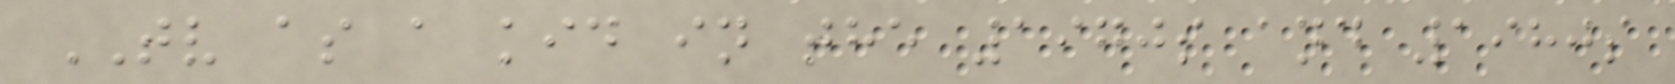TV as a kid in the 1970s and 1980s
